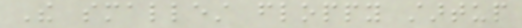The smallest floppy startup
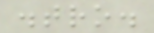distro.
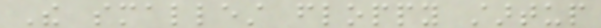The smallest floppy startup
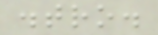distro.
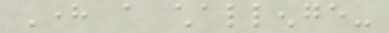Here a challenge-
